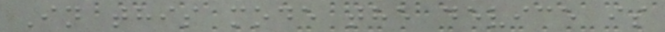In this mode the device is
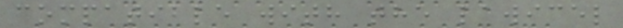compatible with the lawicel
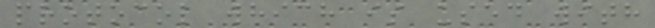protocol which is used with
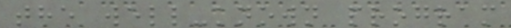the well-known program
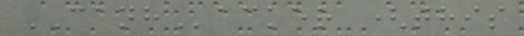CANHacker (this
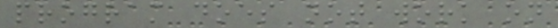program does not work on
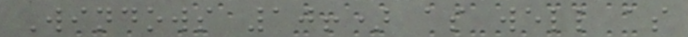Windows 10!) as well as
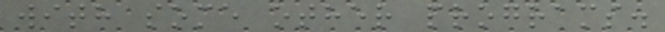with some other programs.
